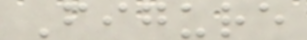Figure
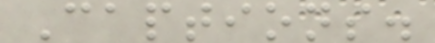Captions.
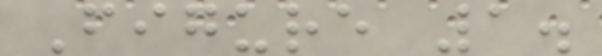Figure 1.
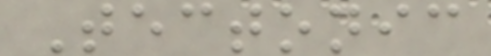Tectonic
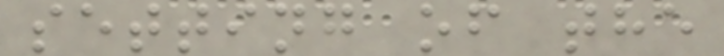setting of the
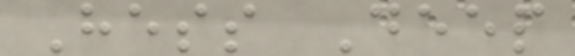Hess Deep
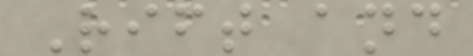Rift and
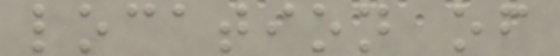location of
